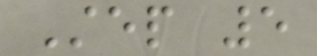Step 5
